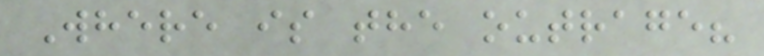Where is the outrage?
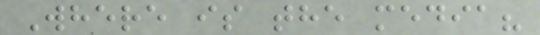Where is the media?
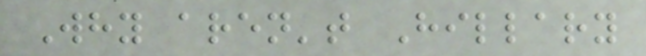Why aren't Hillary
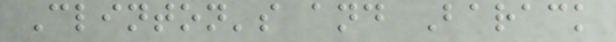Clinton's and Barack
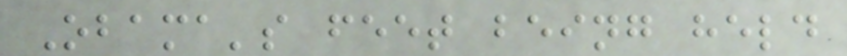Obama's feet being held
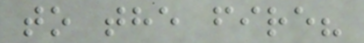to the fire?
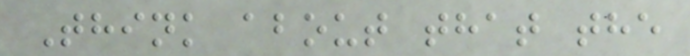Think about that the
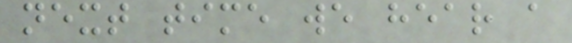next time we hear a
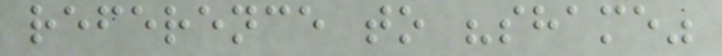reference to "shame"
